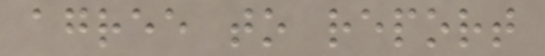agree to report
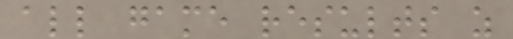all game results as
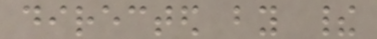directed by their
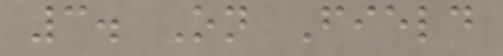3. On Field
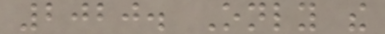2020. Only the
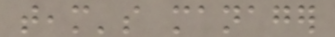team's manager
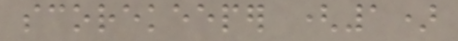scorekeeper (1)
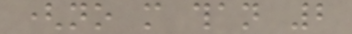(no more than 2
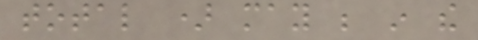total ) may be in the
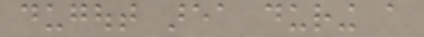dugout area during a
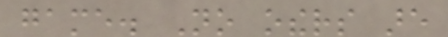game. No others are
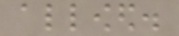allowed.
